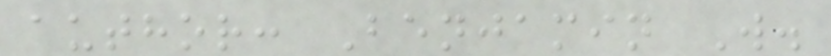author: Benjamin W.
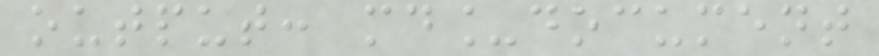output: md_document
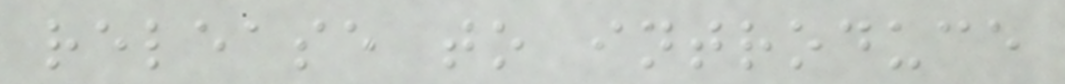release to introduce
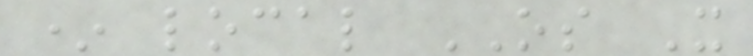* local OS X
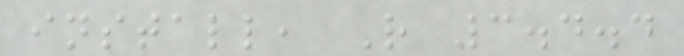install, R 3.4.4
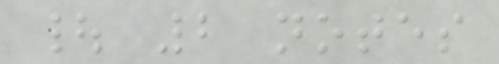| 2 notes
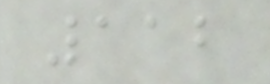112
